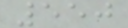550
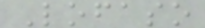Lofaso
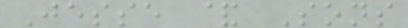Jesse & Sons
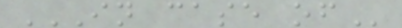IN CASE OF
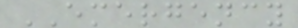EMERGENCY
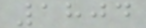1804
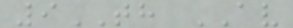9TH AV
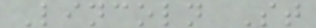Lincoln St
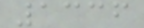1336
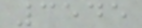3545
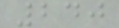240
